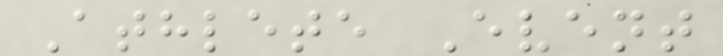Athlete Event
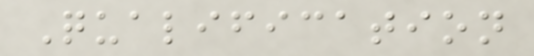Qualification
